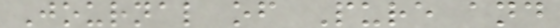Journal of Pure and
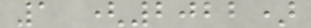1 (2022)
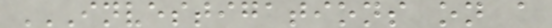INVESTIGATIONS ON A
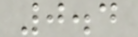0.4
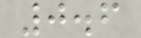0.6
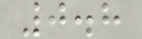0.8
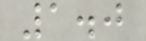1.0
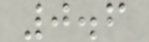0.6
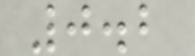0.2
